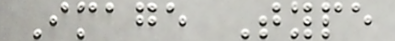Image Type
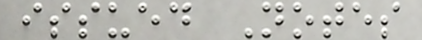issued Notes
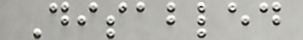Disabled
